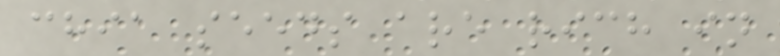chia seeds are rich in
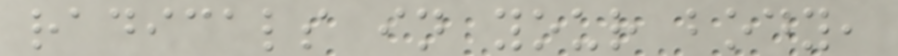radicals in your body,
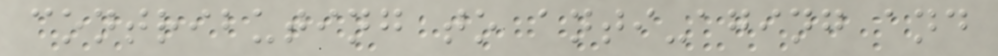contributing to anti-aging and
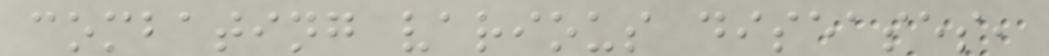combating various diseases,
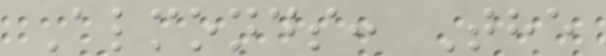Almonds: The
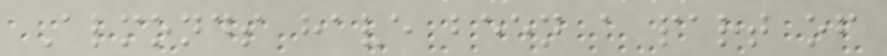Almonds have been a part of
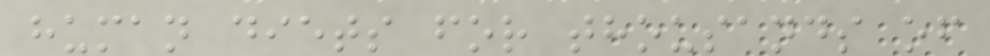human diets for thousands of
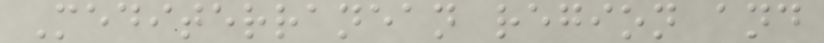Mediterranean region and
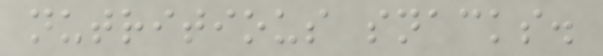nutritious snacks.
